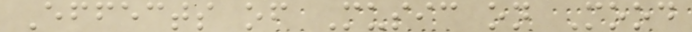Effects of Music on Mood
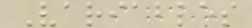Variables
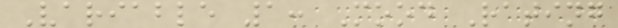Variable 1: Mood Rating
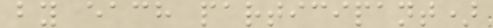by each participant)
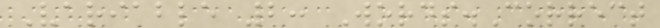Variable 2: Words.Correct
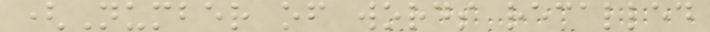(Number of words recalled
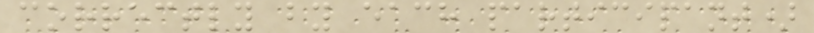correctly by each participant)
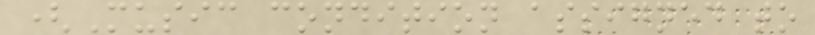(Music condition assigned to
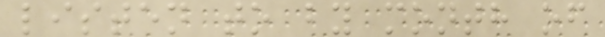listen to by month of
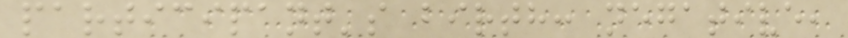participant's birth: negative,
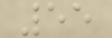55
